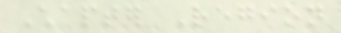Chapter Region
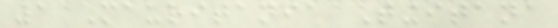1 Mauritania Tingitana
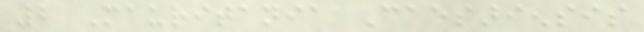2 Mauritania Caesariensis
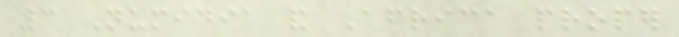3 Numidia and Africa proper
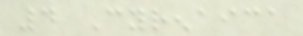4 Cyrenaica
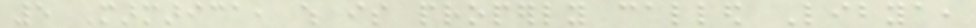5 Marmarica, which is properly called Libya,
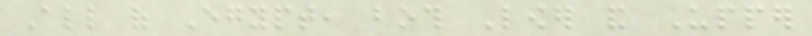All of Egypt, both Lower and Upper
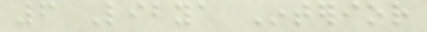6 Libya Interior
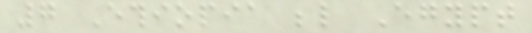7 Ethiopia below Egypt
